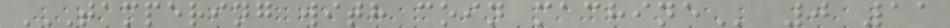TAMPERING WITH COIN MACHINE 0 11
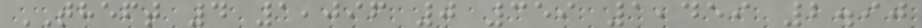THEFT 4 1,096 0 359 1,459 2.90
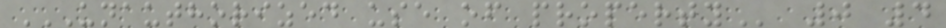UNAUTHORIZED USE OF PROPERTY 0 4
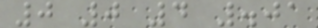0 0 4 .01
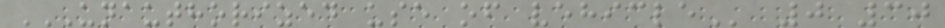UNAUTHORIZED USE OF VEHICLE 0 30
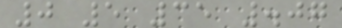0 5 35 .07
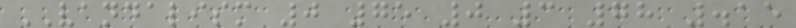VANDALISM 0 75 0 3 78 .15
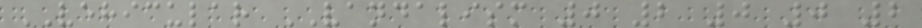VEHICULAR VANDALISM 0 2 0 0 2
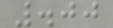.00
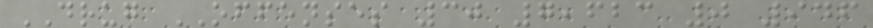DRUG OFFENSES 30 7,623 0 946
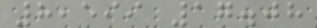8,599 17.08
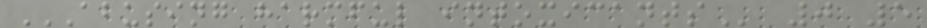ABUSING HARMFUL INTOXICANTS 0 5
